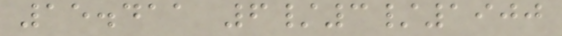15.411 6/3/1900
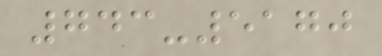743-5170
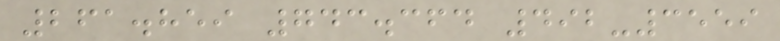261.859 743.364 492-3559
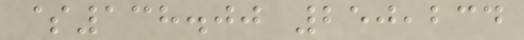$138.00 250,234
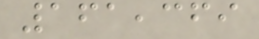161,369
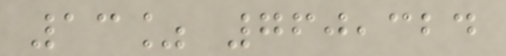13% 760,324
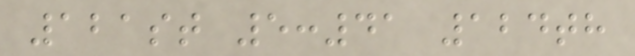121st 5:41 124th
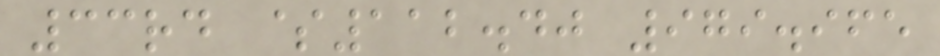33rd $112.40 979.965
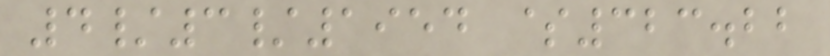4/3/1954 $323.22
